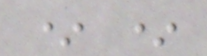* *
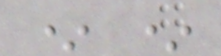* *
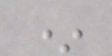*
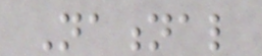National
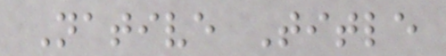Native Title
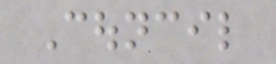Council
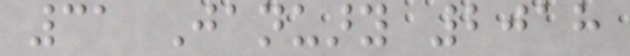31 January 2018
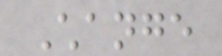Change
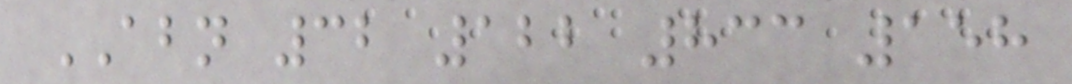ABN 32 122 833 158
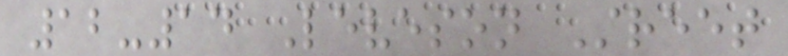12-14 Leveson Street
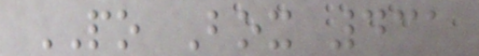PO Box 431
